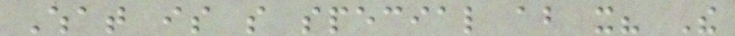What is so special about it? The
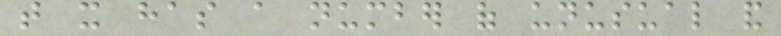that it has a number of unusual and
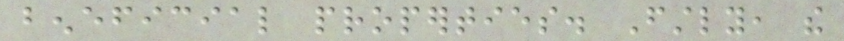beneficial properties. Firstly, the
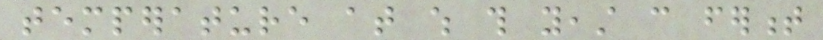temperature at which this yeast can ferment
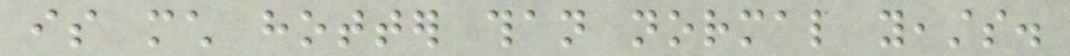is much hotter than normal yeasts.
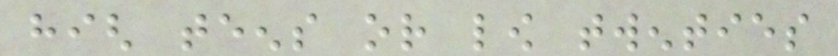high teens or low twenties
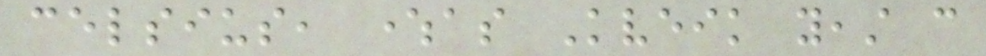celsius, whereas Kveik yeast can
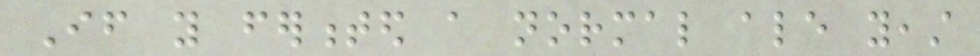If you fermented a normal ale yeast
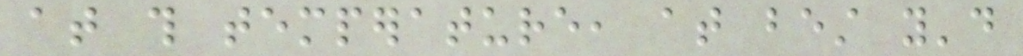at this temperature, at best you'd
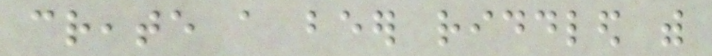create a beer riddled with
